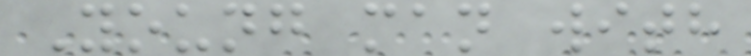Young man with
